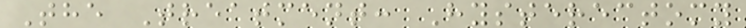The Treatment: Hysterectomy
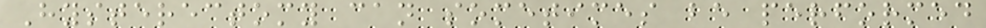Hysterectomy can sometimes be performed
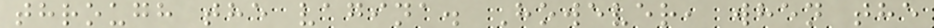through the vagina. However, when the
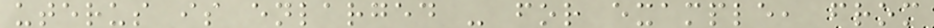uterus is enlarged - for example, from
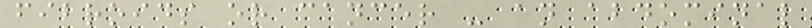fibroids or cancer - an abdominal
